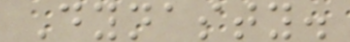Dynasty.
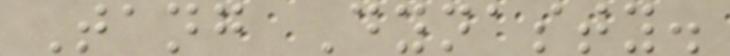Tang Dynasty.
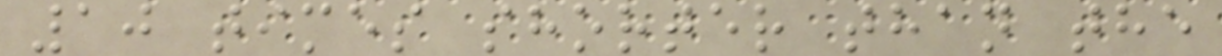10 times shorter than the
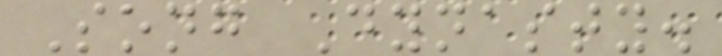Song Dynasty.
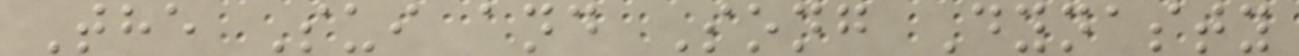The Sui and Song Dynasty
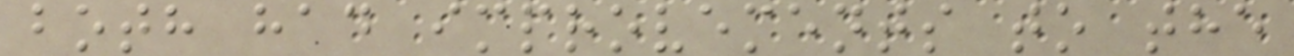both had improvements to the
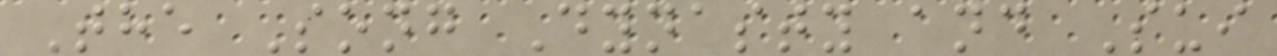The Song Dynasty and Sui
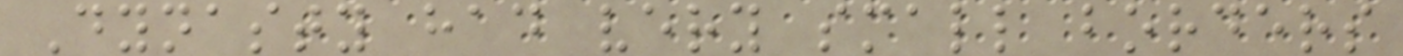Dynasty had very small borders
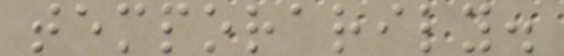temporarily.
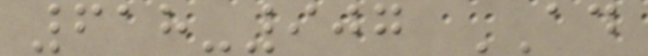618-907 AD
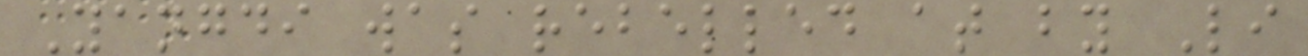Yangdi was rebelled at by Li
